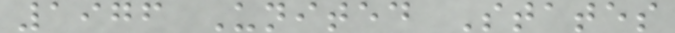1976 United States
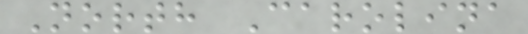North Carolina
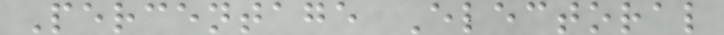Percentage Electoral
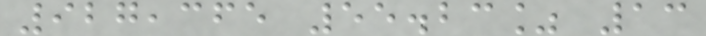927,365 55.23% 13
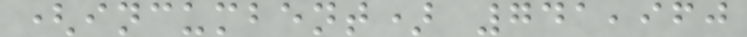(incumbent) 741,960
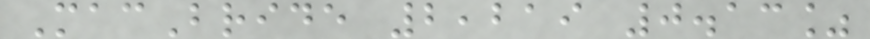MacBride 2,219 0.13%
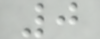0
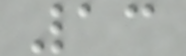13
